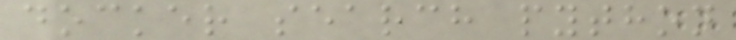docker search python
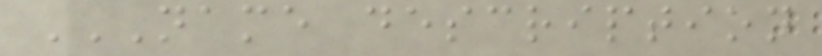NAME DESCRIPTION
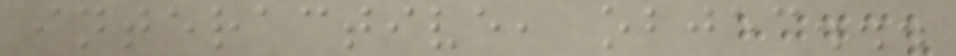interactive, objec...
